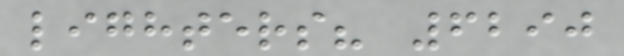lighters? 6290
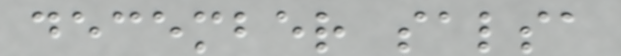december salsa
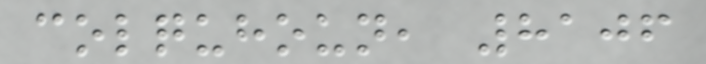colquhoun, 8106
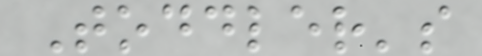Toddler's
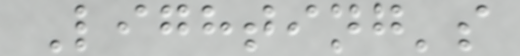Lighting's
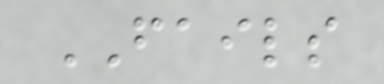FAILS
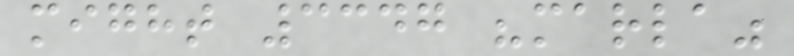might 3347 "marla"
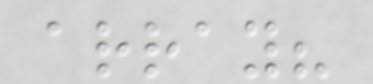array?
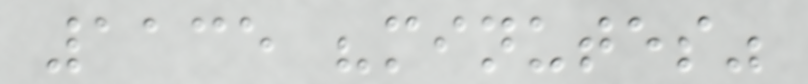1135 "minutes"
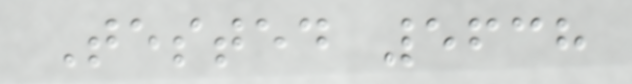Tested 5638
